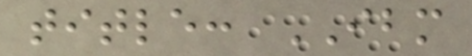title: IBM
